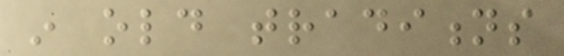in old traditions
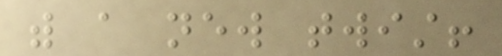with a new twist!
